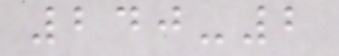240-2
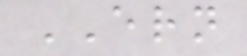ERN
